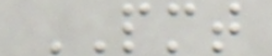PMT
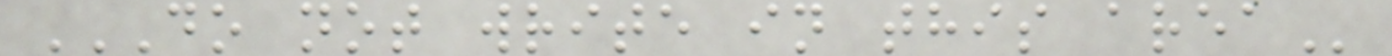DO NOT WRITE IN THIS AREA
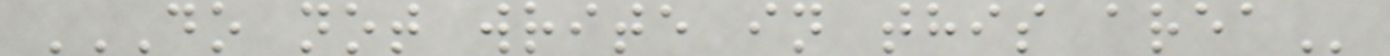DO NOT WRITE IN THIS AREA
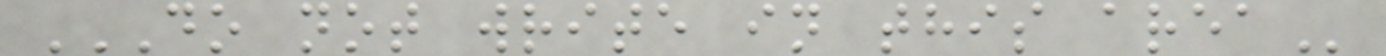DO NOT WRITE IN THIS AREA
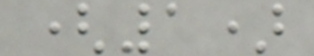(1)
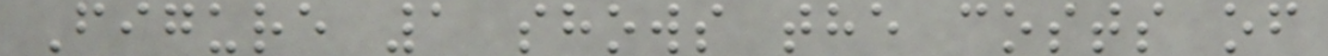Figure 1 shows the costs of
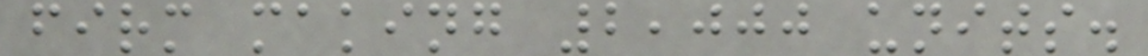firm making 2,000 units.
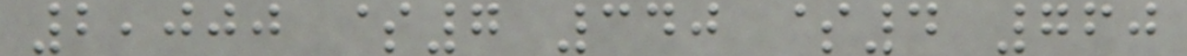2,000 $7 340 $4 760
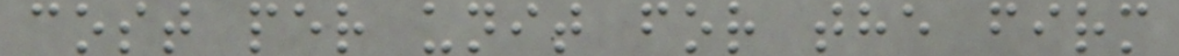cost per unit for the firm
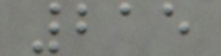215
